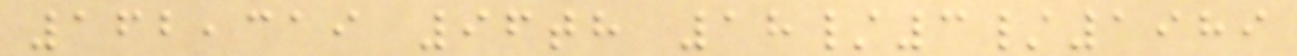162,319 96th 18/3/1989
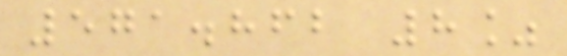571.862 8%
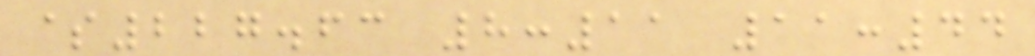$227.63 8:11 11:44
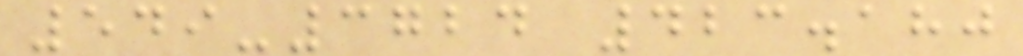549-3724 423.180
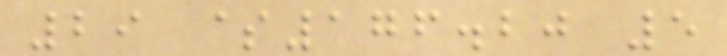29 $176.20 5
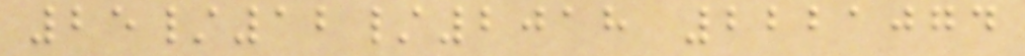25/12/2018 2221074
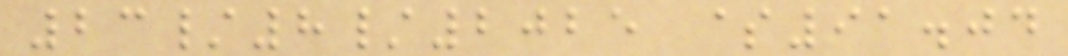23/8/2025 $91.04
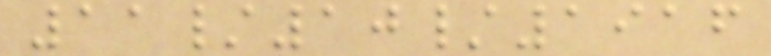11/10/1916
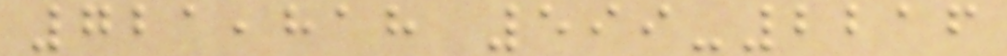721,818 599-2216
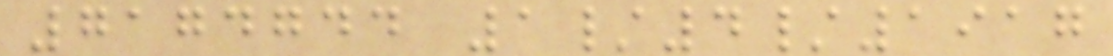7174744 1/4/1917
